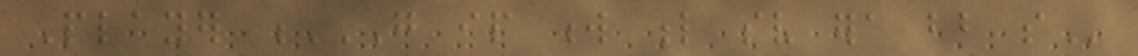Player G IP W L SV ERA BB SO
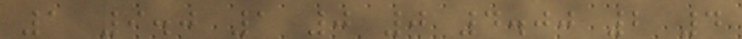1 9.0 1 0 0 4.00 2 4
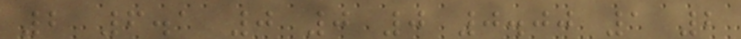2 6.1 0 0 0 0.00 1 2
